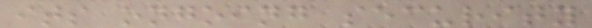its ongoing security
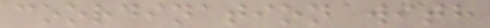coordination with
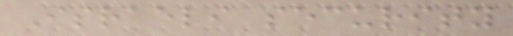Israeli security
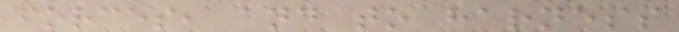forces, and to harness
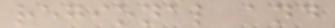regional and
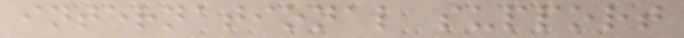international support
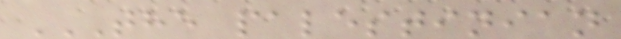THE PALESTINIAN
